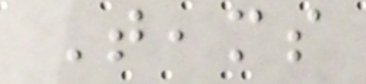Teams
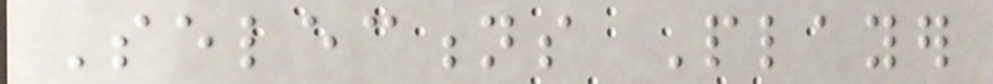Selections Player
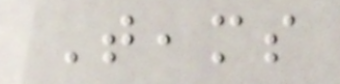Teams
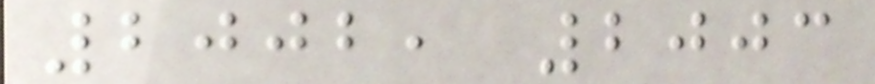2002, 2003
